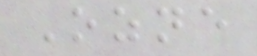Ozne
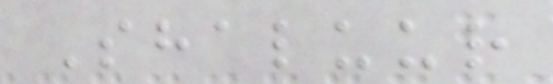Shaluur
